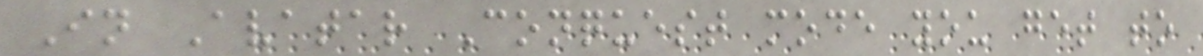In Avatar Conquest mode you get to
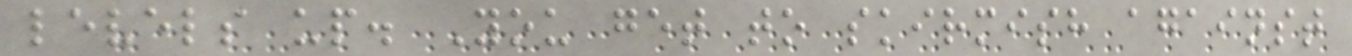levels up. You get to skirmish against
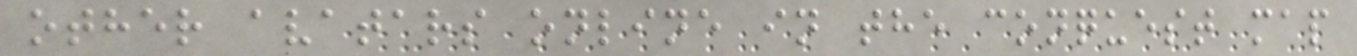other avatars online in the conquest map
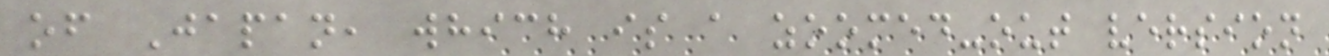of Japan, which is a zoomed-out version
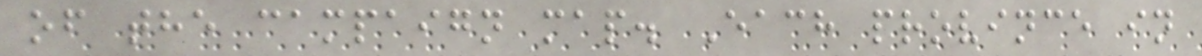of the campaign map. Each province in
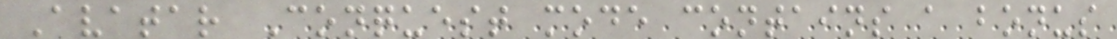Avatar Conquest mode contains a bonus
